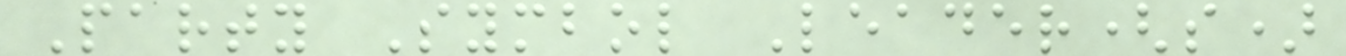Party Symbol Leader(s)
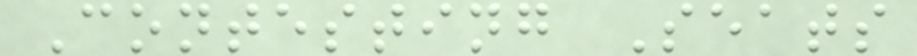Contesting Seats
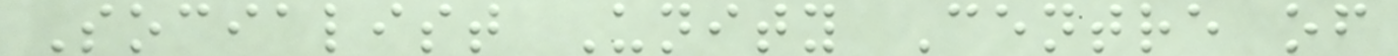Socialist Unity Centre of
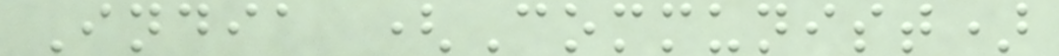India (Communist)
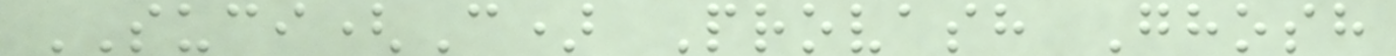SUCI(C) Provash Ghosh
